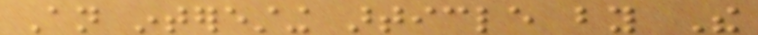An interesting article by The
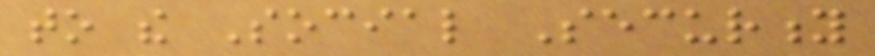to the Social Security
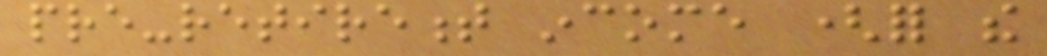pre-retirement income (for the
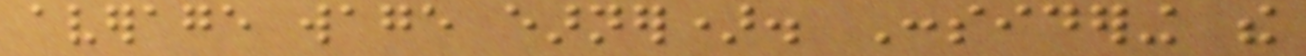average wage earner). Considering the
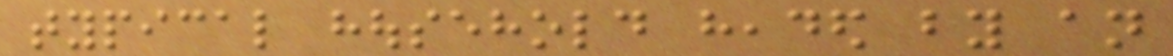typical household headed by an
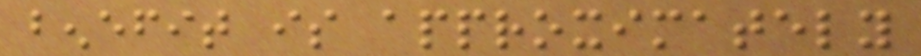benefit is approximately
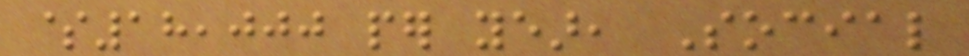$18,000 per year, Social
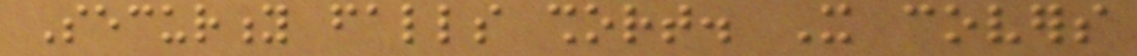Security falls short. It covers
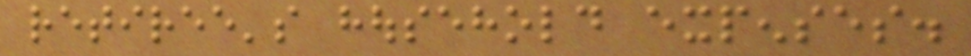retiree's household expenses.
